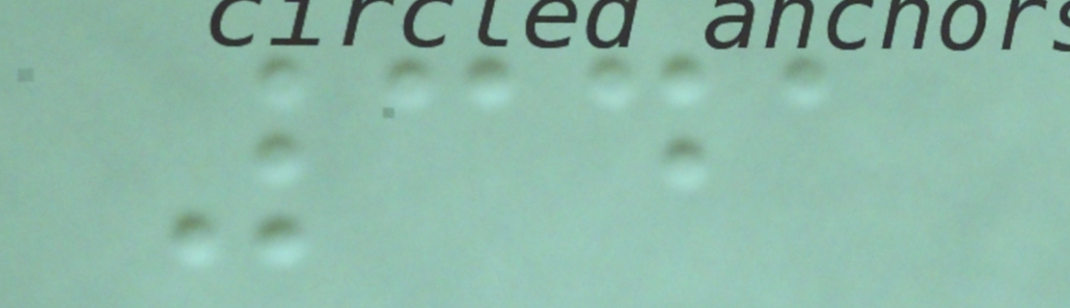341
